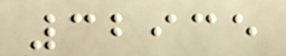32935
